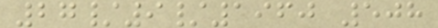27/9/1960 508
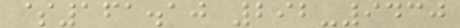$161.10 292-9430
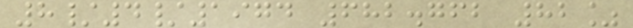8/4/1974 682.762 82%
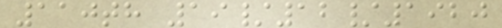110th 19/12/1920
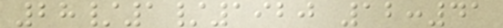28/1/1920 12:41
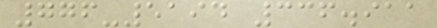776-5194 336.911
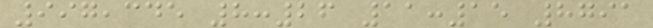997,345 8:26 11:15 8791
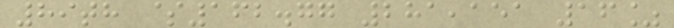89th $162.77 281,151 16%
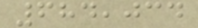684,034
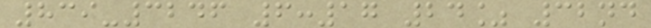839-3246 6:17 24% 32nd
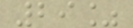29%
